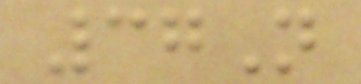37N
